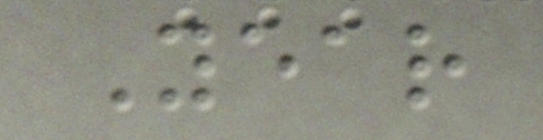Year
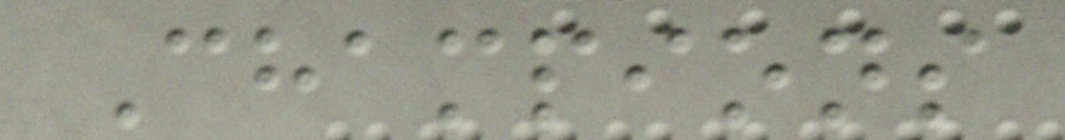Champions
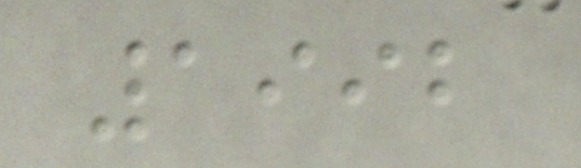1992
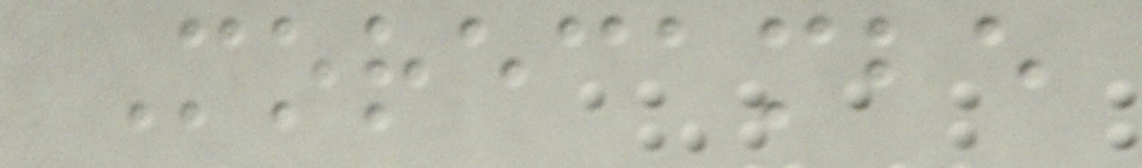Morecambe
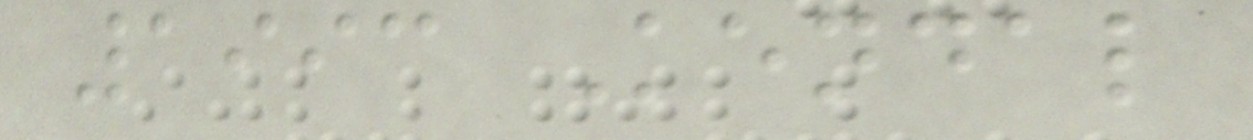1993 Kendal
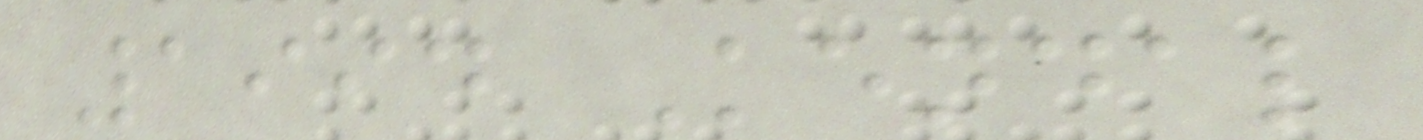1994 Kendal
